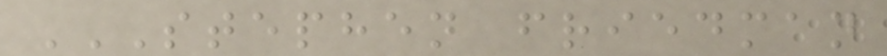STEPHEN FRIEDMAN
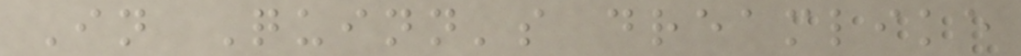In Quinn's dreamlike
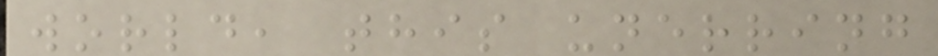world, this unerring
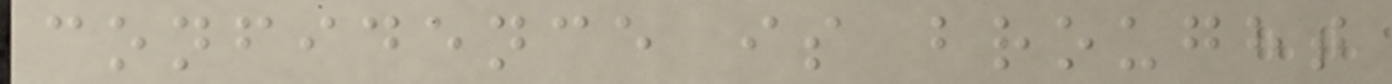confidence is brought
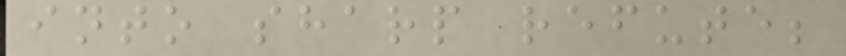into sharp refute;
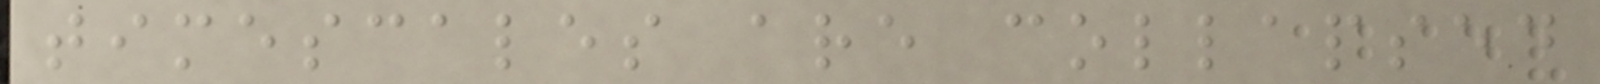timescales are collapsed
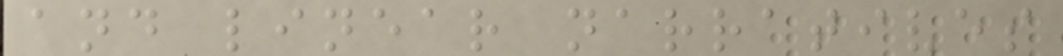and linear narratives
